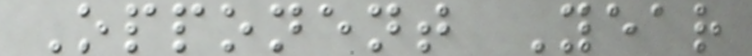Opponent Year
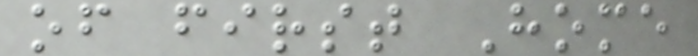of first Home
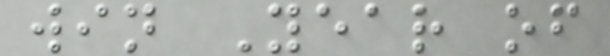win Year of
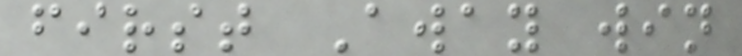first Away win
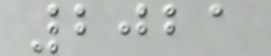2021
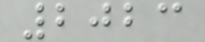2023
